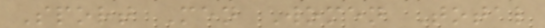Sport Men Women Total
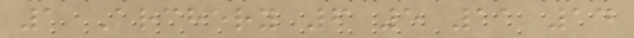1 Archery 6 5 11 14
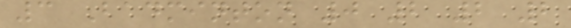3 Badminton 0 2 2 2
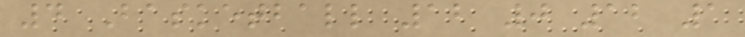4 Basketball 12 0 12 1
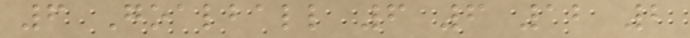6 Goalball 6 6 12 2
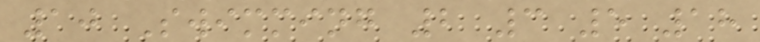10 Swimming 2 3 5 18
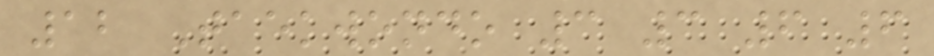12 Taekwondo 3 3 6 6
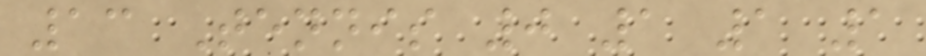13 Tennis 0 1 1 1
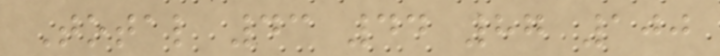Total 43 44 87 100
